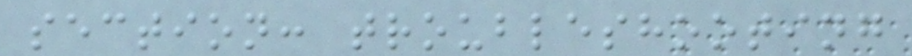section: troubleshooting
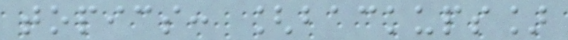topics: [backups]
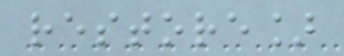restore]
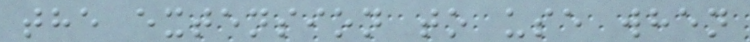the extension to use when
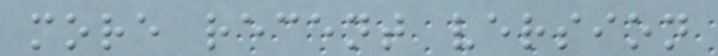more recent version
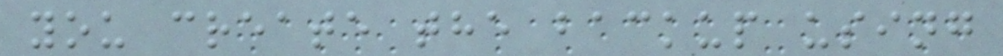you create the backup using
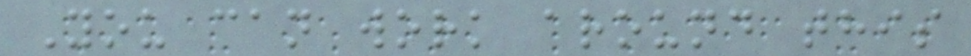You can work around this
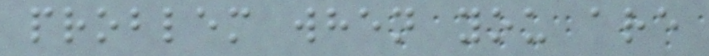problem when you are
